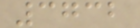3732
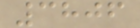3806
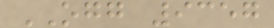OGG 9357
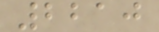2210
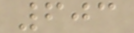603
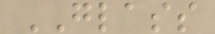GLASS
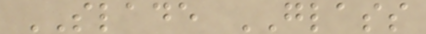SLADE GLASS
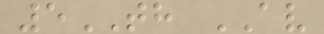5TH AV
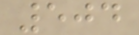504
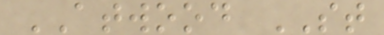ATWOOD ST
